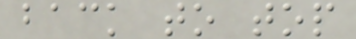back to top
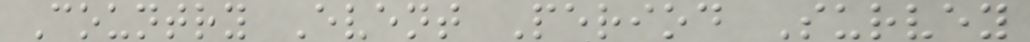Country Event Period Survey
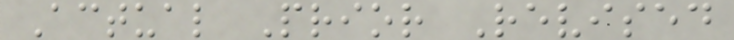Actual Prior Revised
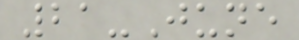21-June
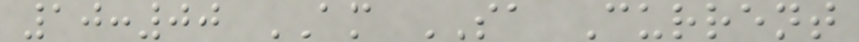10:00 AM SA Current
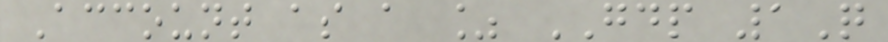Account as a % GDP 1Q
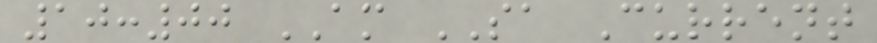10:00 AM SA Current
